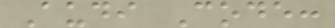Audi Code:
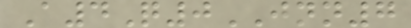A4Q0JNN7
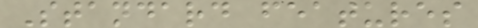Standard features
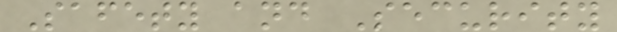Safety and Security
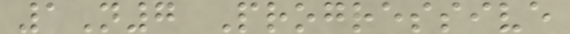1N7 Progressive
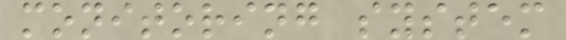monitoring system
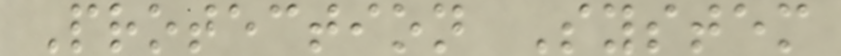Protection System
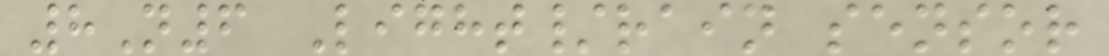8N6 Light/rain sensor
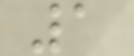1
